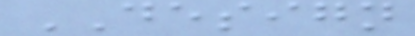DESIGN
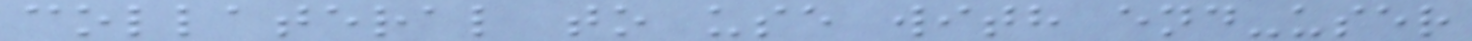collateral to use with end-user
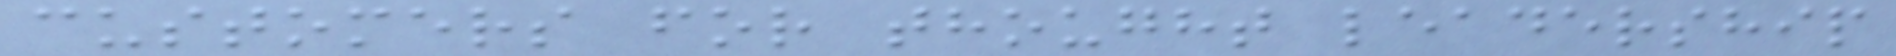customers for thought leadership
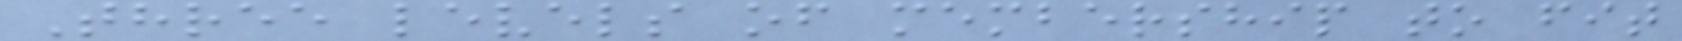Three levels of membership to fit
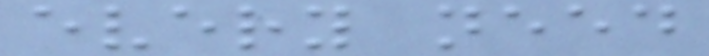every need
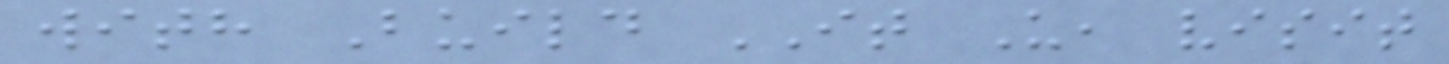with Build IT U, visit
